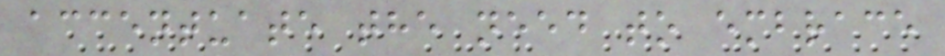accentuate the need to embrace
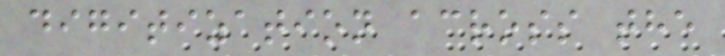digitization across the
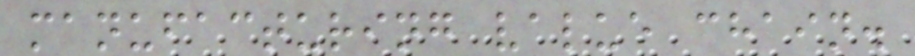manufacturing value chain.
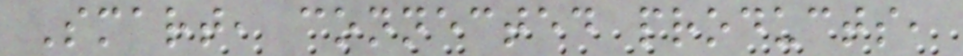Smart, connected products,
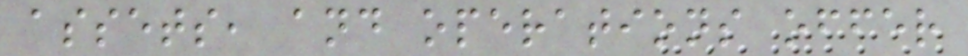assets, and operations offer
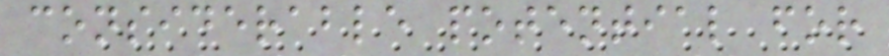considerable potential for
